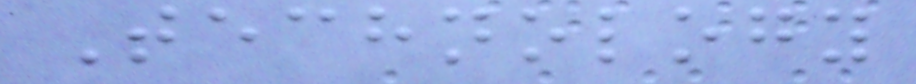Technology
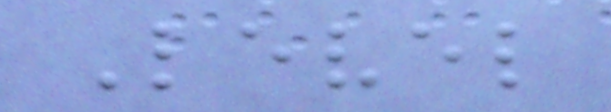Level
